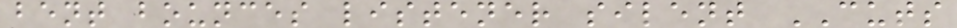bent bounces listener silent CUTS
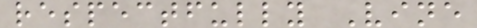respectfully Vine
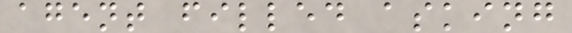agent filled asking
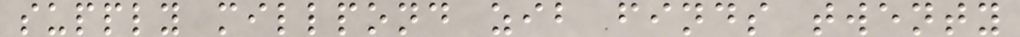supply millpond zib finds twenty
